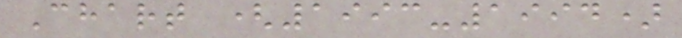Chart (1993-1994)
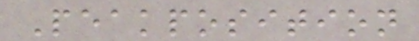Peakposition
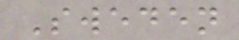Sweden
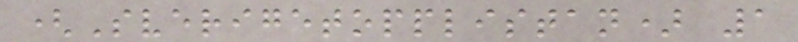(Sverigetopplistan) 1
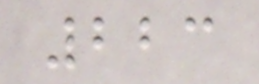223
